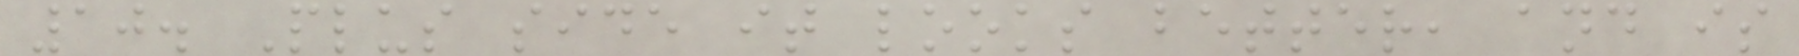10. Plus side it looks better, and is
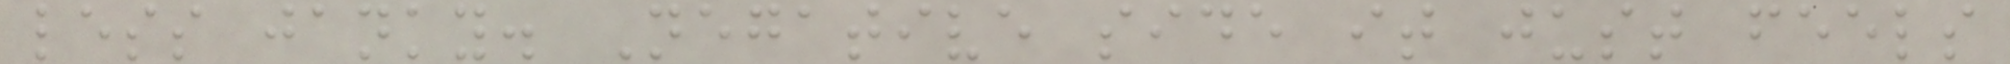less janky. Negative side it just feels
